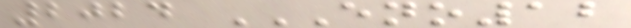2024 ENO12
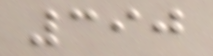390
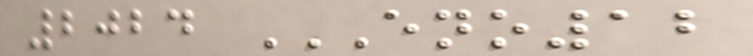2024 ENO12
